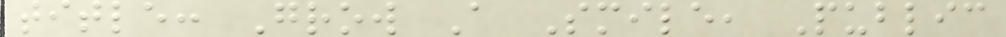title: Grow A Smile, Public
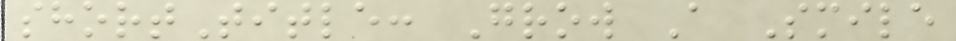shortTitle: Grow A Smile
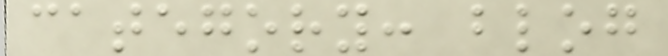category: blog
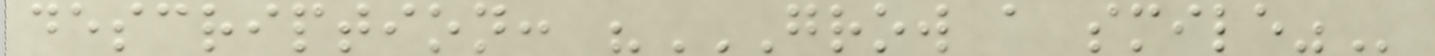description: "GROW A SMILE"
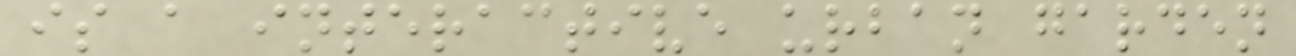is a interactive urban garden
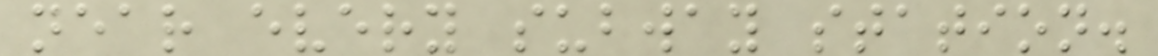near every subway station.
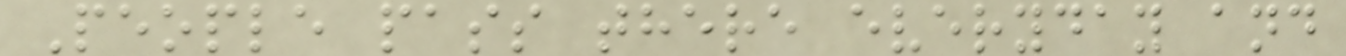People pass there everyday and
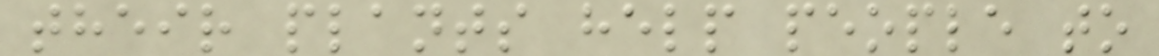their plants help people to
